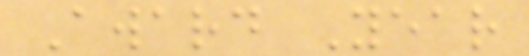Award Year
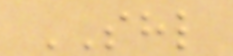SHL
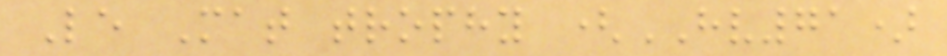Le Mat trophy (HV71)
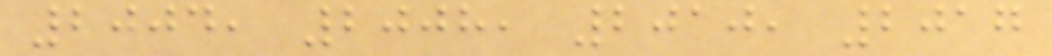2004, 2008, 2010, 2017
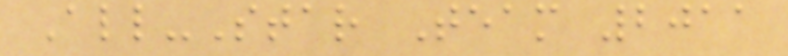All-Star Team 2011
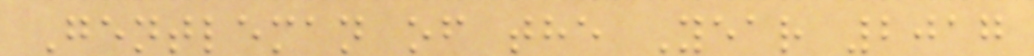Gentleman of the Year 2017
